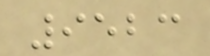9523
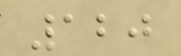120
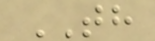TH
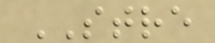STRE
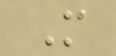M
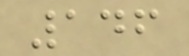146
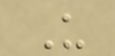U
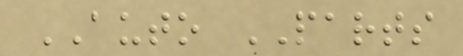AUTO PARTS
